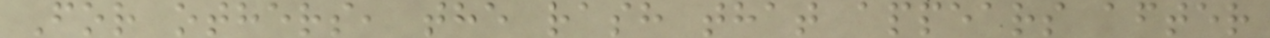For others, the rash that appears after
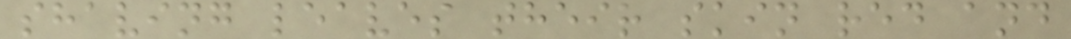shaving leaves their skin red and
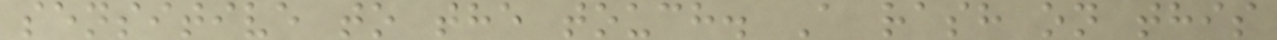sensitive to the touch. A rash on this
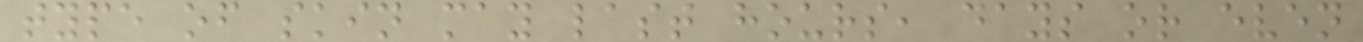type of skin may last hours, days or even
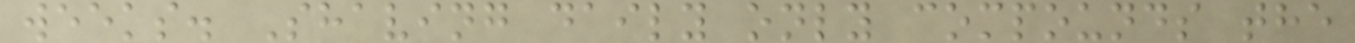weeks. Shaving daily only compounds the
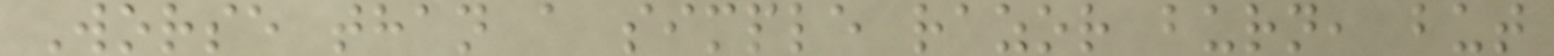Worse than a simple razor burn, but
